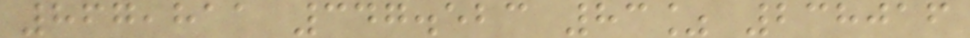867,811 347.523 83% 238016
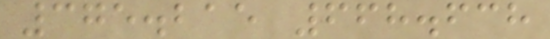375.215 668.638
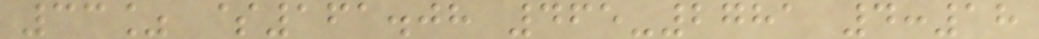33% $161.08 465-2781 4:18
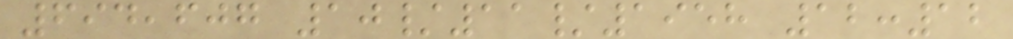694,607 10/11/1958 12:12
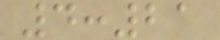4:21
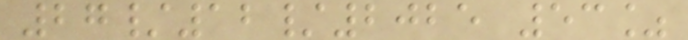27/12/2025 53%
